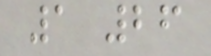1 26
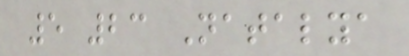5 23 Natalya
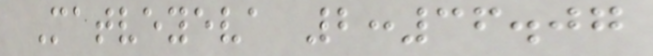Matveyeva 2:36.07
